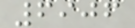6906
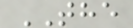THE
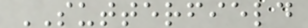SUTTERFIELD
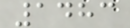1483
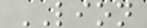LION
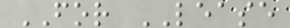FOR LEASE
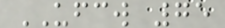UFCW 75
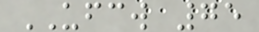UFCW 75
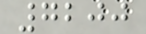7200
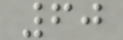60
